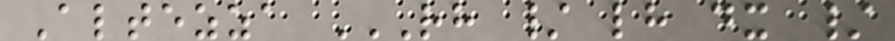Altezza RH / LH DX /
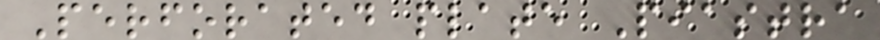Perforated plate Piastra
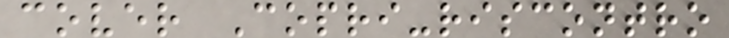cover Copri-riscontro
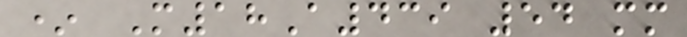* M18A439 54 mm
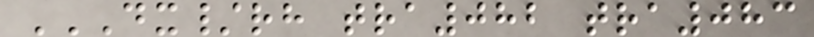DX/RH TRA082 TRA083
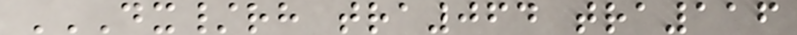DX/RH TRA064 TRA116
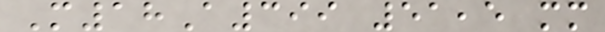M18A399 51,5 mm
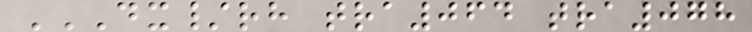DX/RH TRA064 TRA078
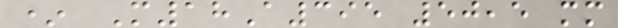* M18A395 50,5 mm
